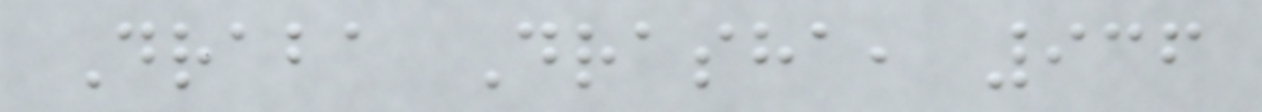Draba Drasha, 936
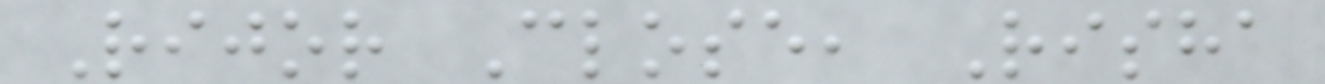Rijor Close, Risha
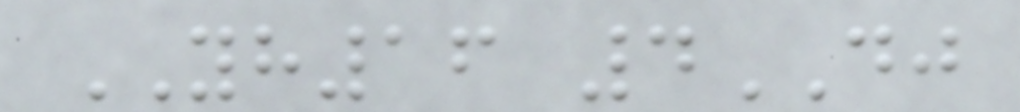YH16 4DJ
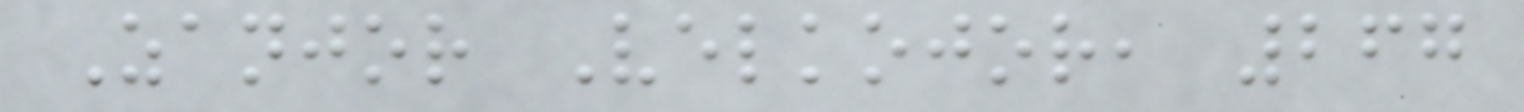Zanjor Velkojor, 267
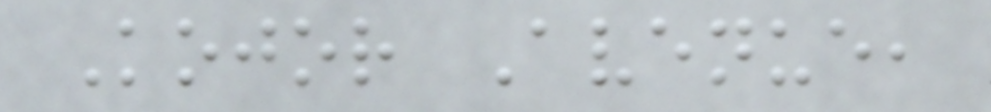Kojor Avenue,
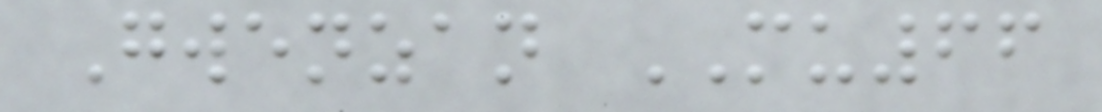Gwenzan MU66
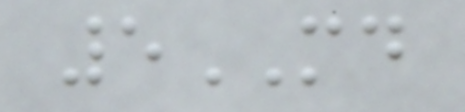5MD
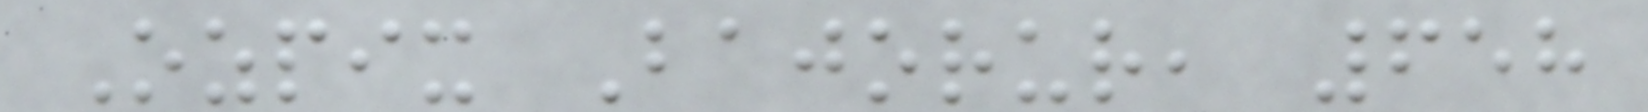Ozpix Bajorur, 658
